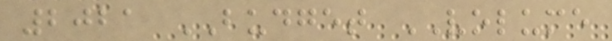2021 BUDGET VOLUME
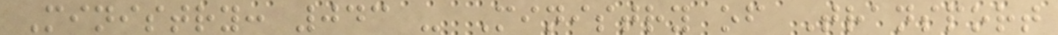Ministry: 043 - Ministry of Transport
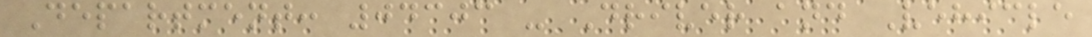Department: 04303 - Driver and Vehicle
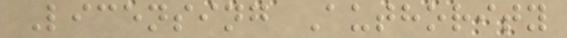Licensing Authority
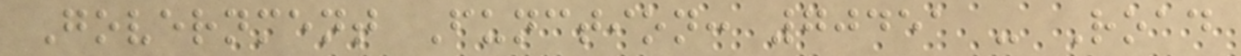Government Function: 70451 - Road
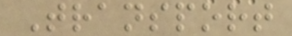Transport
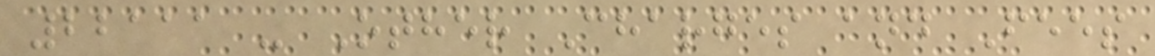22111 - Other Charges and Fees
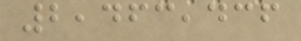2,463,436
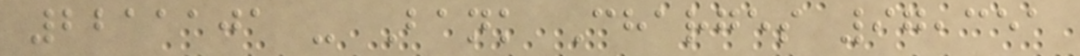2211101 - Bank Charges 97,351
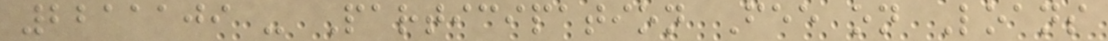2211109 - Participation Fee on Loans
